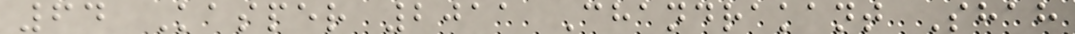64 Kasper 2011 Chandrakant Shah
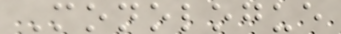Monologue
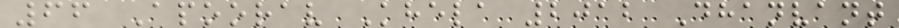66 Apoorav Khela 2012 Dhanvant
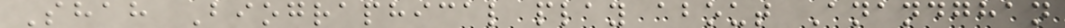Shah Biographical play about Anandghan
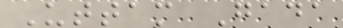Uttam Gada
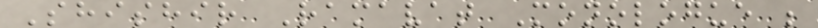Shishir Ramavat Monologue ;
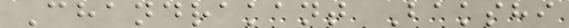Chandrakant Bakshi
